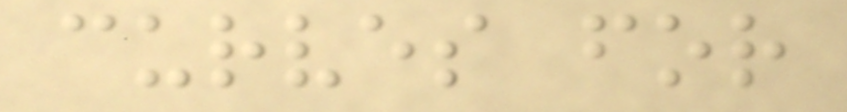curves for
